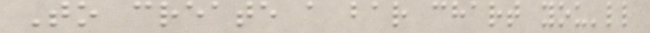To create a bar chart you'll
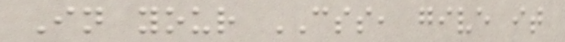In your CSS, give it
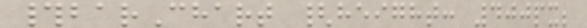#barChart {height: 400px;
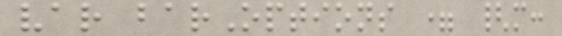var barOptions = {m:
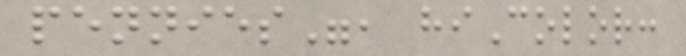pennies", hiColor:
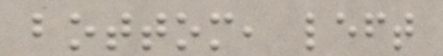bottom, left
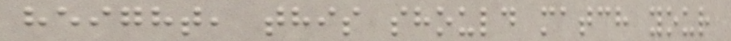height, this should match your
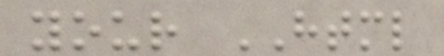your HTML
